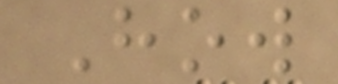How
